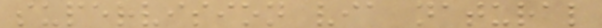supervision via natural
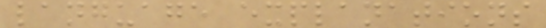language explanations
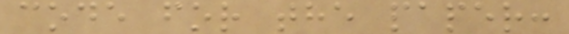code for the paper:
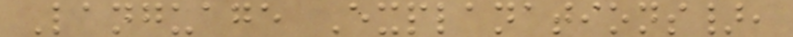Language Explanations},
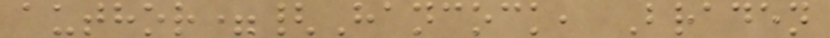author={Hancock, Braden
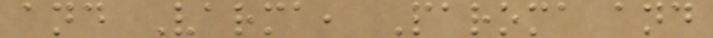and Varma, Paroma and
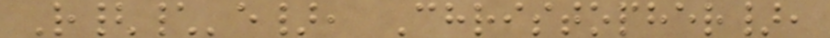R{\'e}, Christopher},
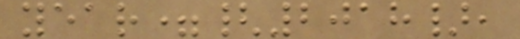year={2018},
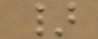}
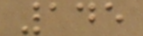145
